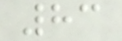83
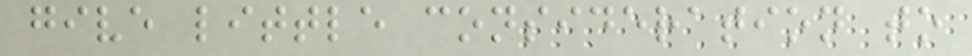give little consideration to
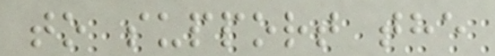to support the
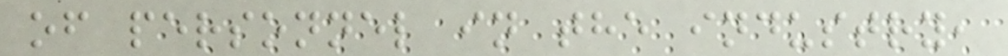of personnel in the industry,
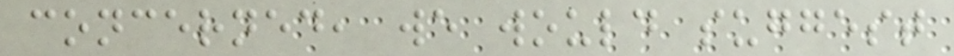concerned, we would suggest
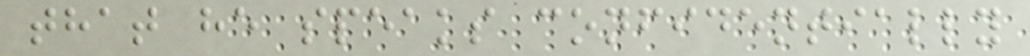that he speaks confidentially
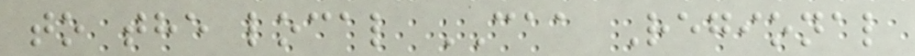to the local CAA Regional
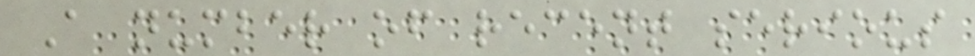A number of recent serious
